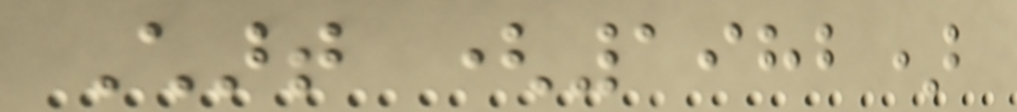Chart (1982)
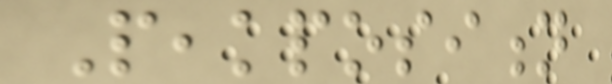Peakposition
